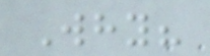Why?
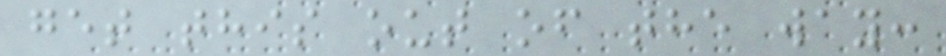get this out of the way:
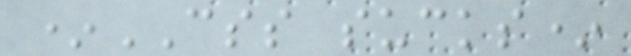*CSS sucks*
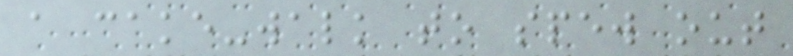a cake-walk to spew out
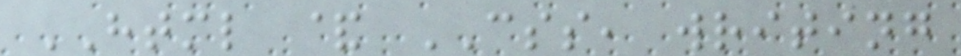HTML & CSS, writing
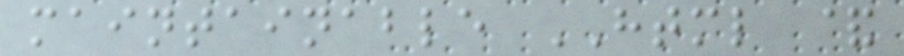maintainable HTML &
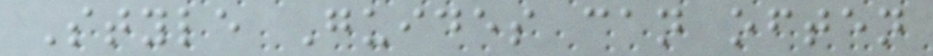Style Guides can often
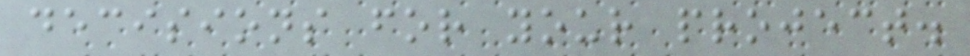decisions for your project.
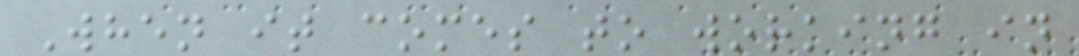When it comes to working in
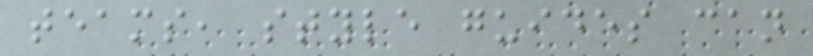teams, style guides can
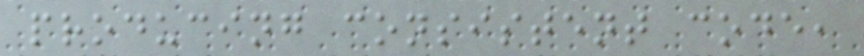producing consistent code,
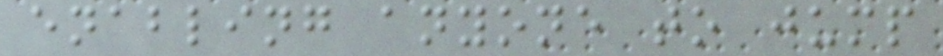enabling anyone to jump
